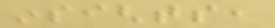insights,
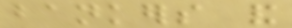bankers and
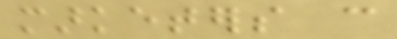marketers can
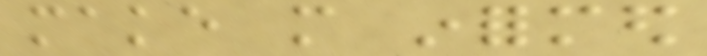make more informed
